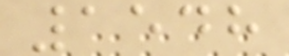1548
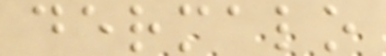dermalo
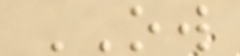OW
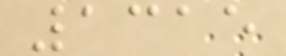1315
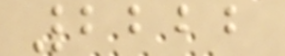2222
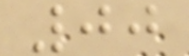00
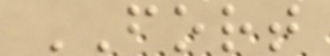FORT
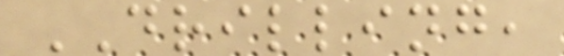DRILLING,
